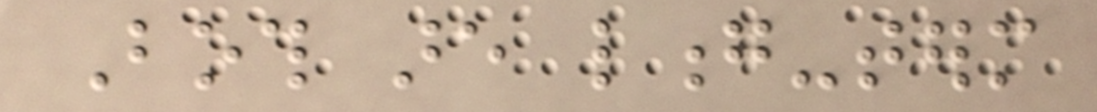Both are long-term
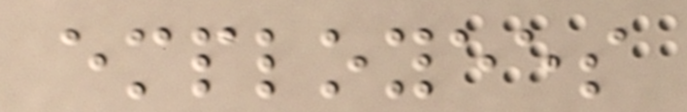employees
